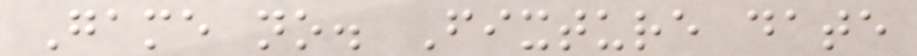Game no. Fixture date
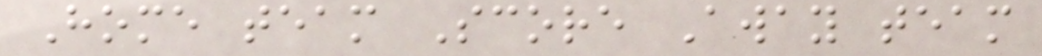Home team Score Away team
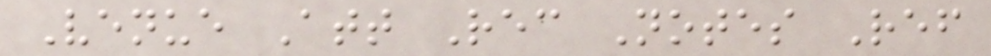Venue Att Rec Notes Ref
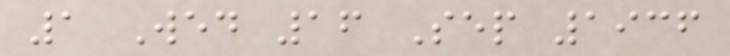1 Wed 16 Sep 1936
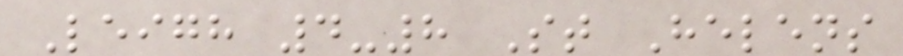Leigh 4-8 St Helens
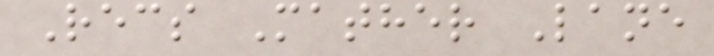Recs Mather Lane
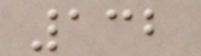132
